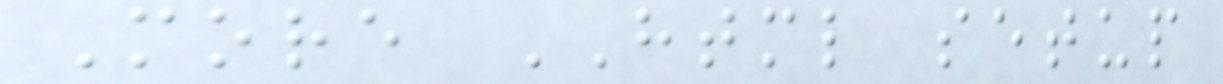More HTML setup
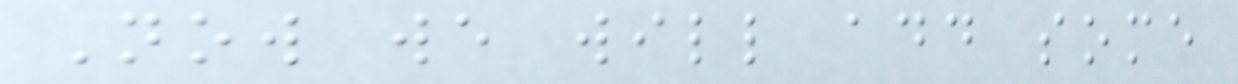Now we will add some
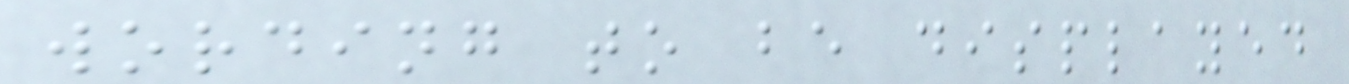wording to be displayed
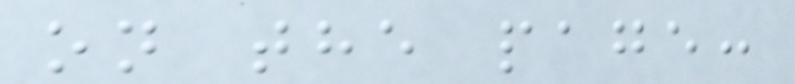on the page:
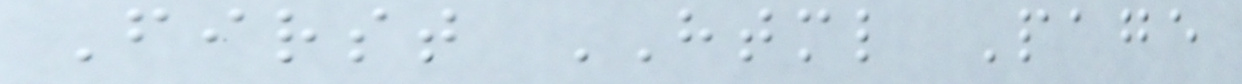First HTML Page
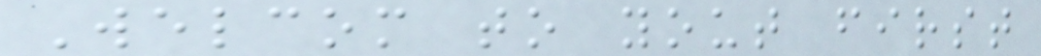Welcom to yout first
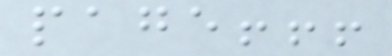page!!!
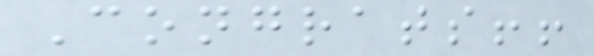Congrats!!
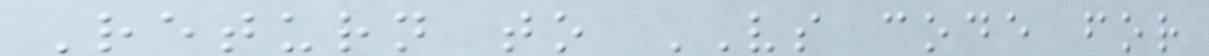Return to VS code for
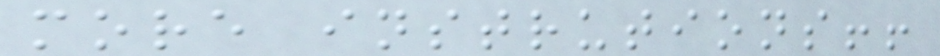more instrutions!!
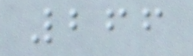266
